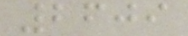2609
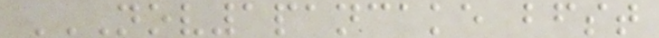NOV1PANCAKE BFST
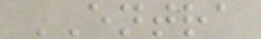ENTRA
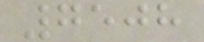7508
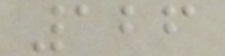126
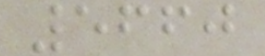5660
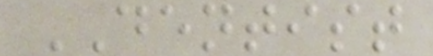DENTIST
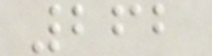262
